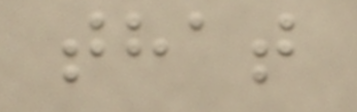that
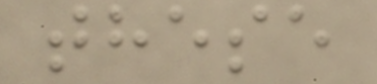these
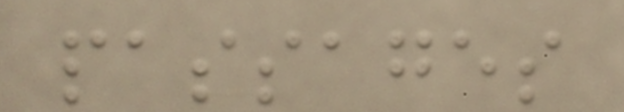passages
